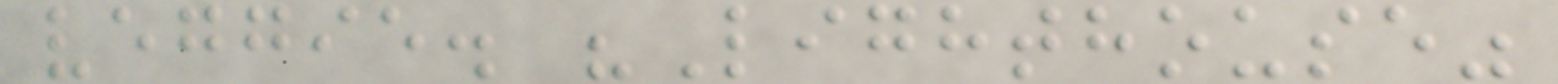veggie. "Lighthouse"
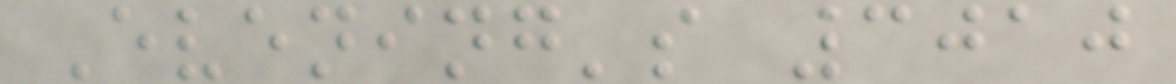Evening's 3010
